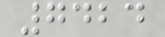7424
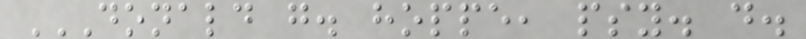DONALD G. HOPPE, PSY. D.
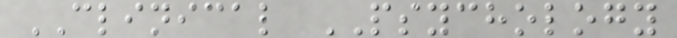CLINICAL PSYCHOLOGY
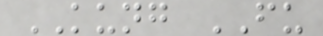KUNG FU
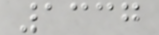1337
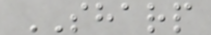SHARP
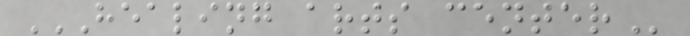HEALING ARTS CENTER
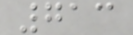713
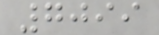7099
